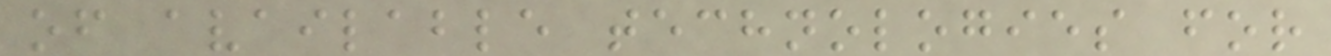of available technologies for
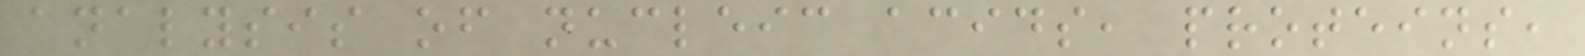analysis of nucleic acids, proteins,
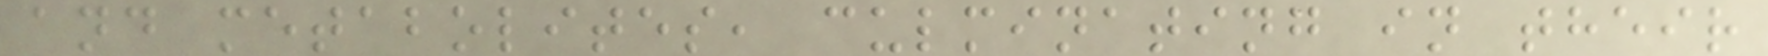and metabolites, culminating in their
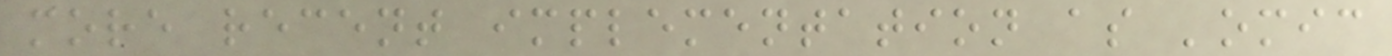more recent implementation as 'omic
